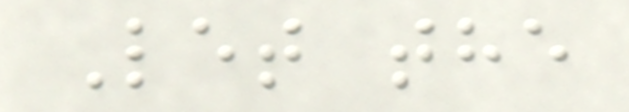Let the
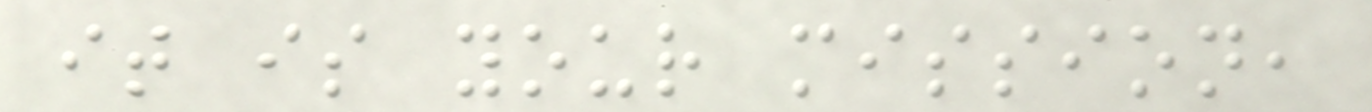it is your mission,
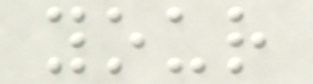your
